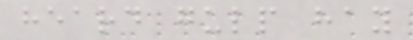heard gulp hay
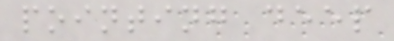pointing deep
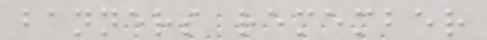banners remember
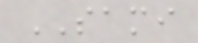SAMI
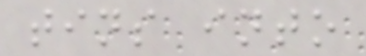tins into
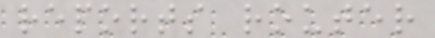reports router
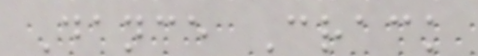Dance Crack
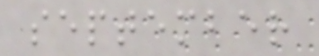september
